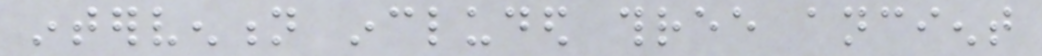intervention included three ancient
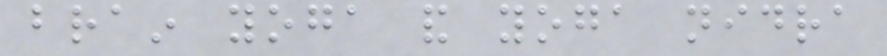brain yoga and yoga nidra
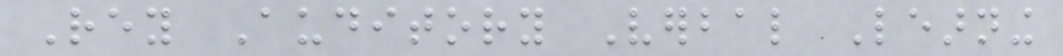Rey Auditory Verbal Learning
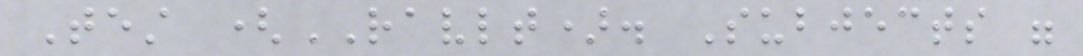Test (RAVLT). Subjects were
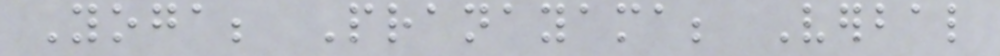Yoga; Pranayama; Verbal
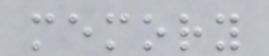memory
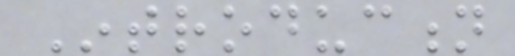Introduction
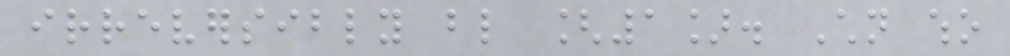irreversibly blind [1]. Children who
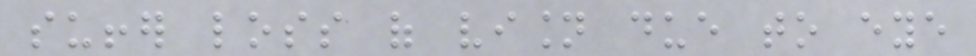suffer loss of vision due to eye
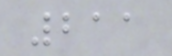211
